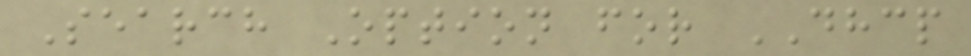Search Option for DHCP
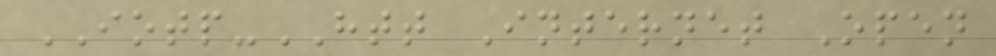IOTP-HTT Internet Open
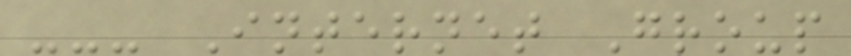--- Internet Group
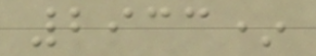2933*
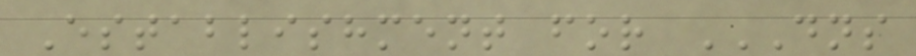Establishment for DNS
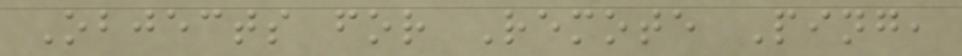Objects for Remote Ping,
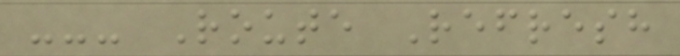--- Route Refresh
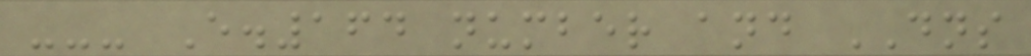--- E.164 number and DNS
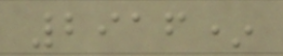2916*
